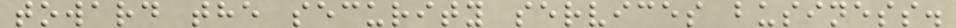toward the security services business.
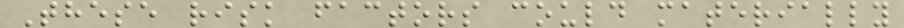These risk factors could materially
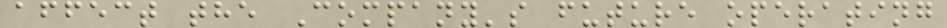affect the Company's future operating
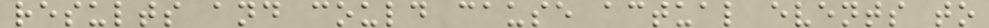results and could cause actual events to
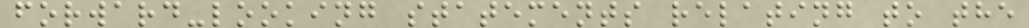forward-looking statements relating to the
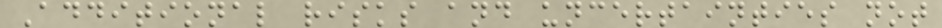Additional risks and uncertainties not
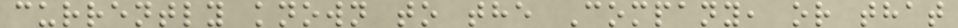currently known to the Company, or that
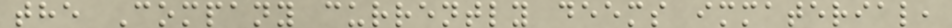the Company currently deems immaterial,
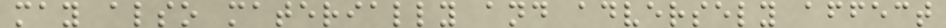may also materially and adversely affect
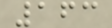163
